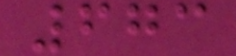673
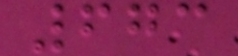673
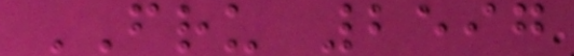FRU 2597
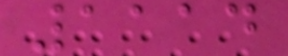1114
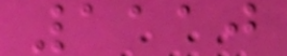1110
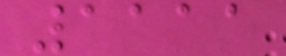1111
